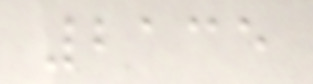2135
